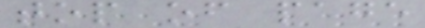top of page
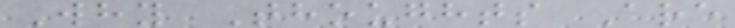Why Thoughts Are
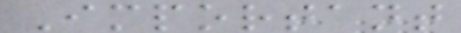Important
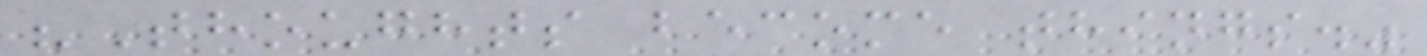"Thoughts become things."
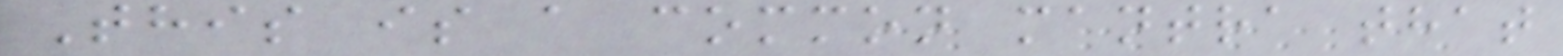This is a common mantra that
